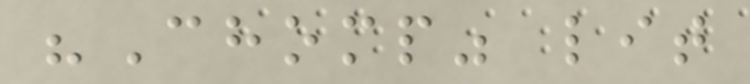"Chomp" lit
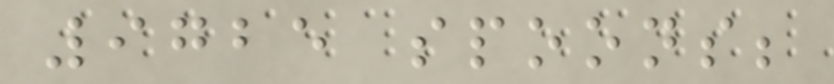9725 spoons;
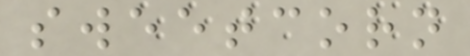sweetcorn
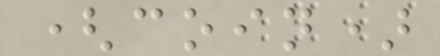(coin)
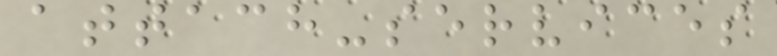attach-services
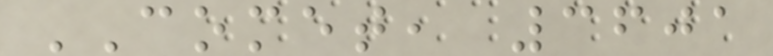COMET, 3601
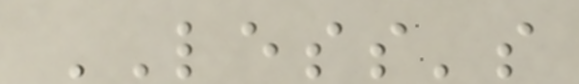LESS's
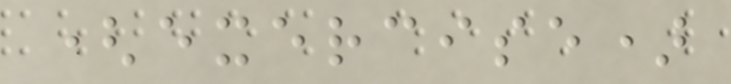(exercise)
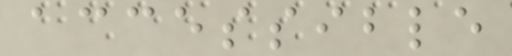accessible
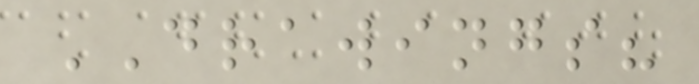DRAWINGS?
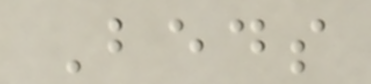Beds
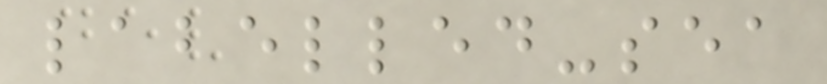labelled-sea
